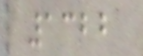1322
